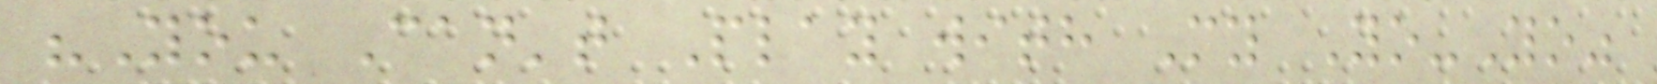"You Can't Play with My Yo-Yo"
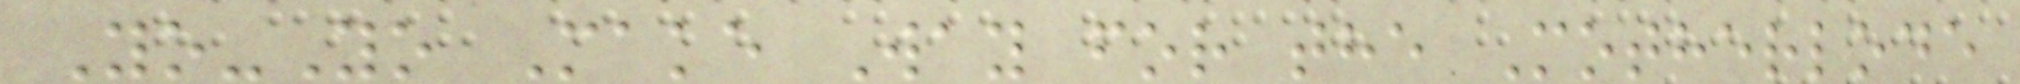Yo-Yo Make Way for the Motherlode
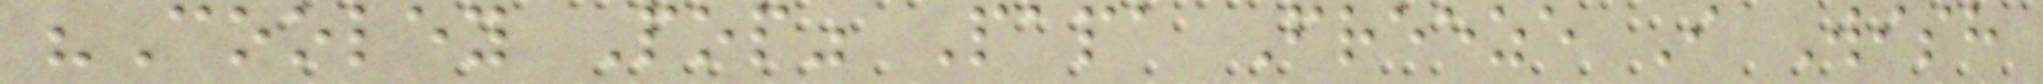"Cooley Pop" Papa Freeze I Wish
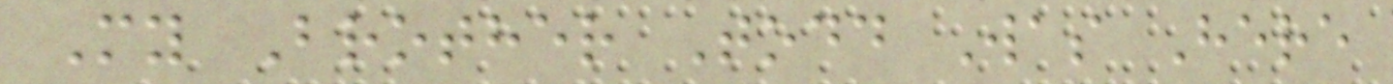My Brother Todd Was Here
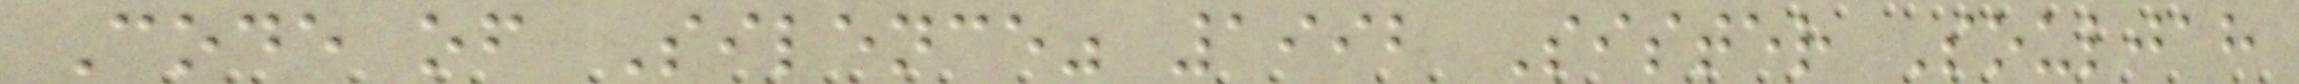Code of Silence" 1992 Sister Souljah
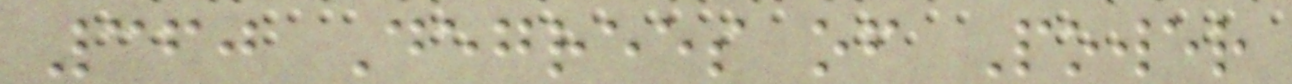360 Degrees of Power
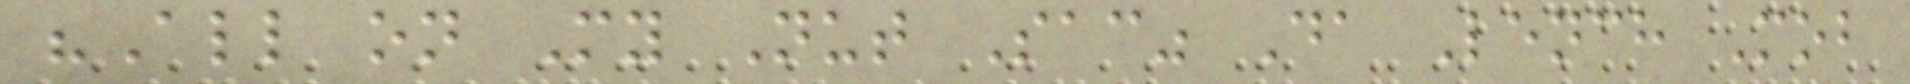"All on My Nut Sac" Da Lench Mob
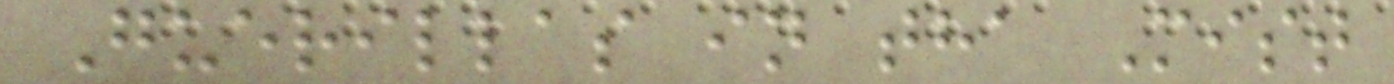Guerillas in tha Mist
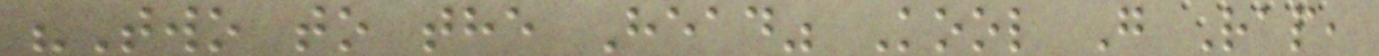"Two to the Head" Kool G Rap,
